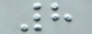8
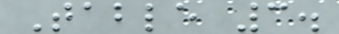Table 3.
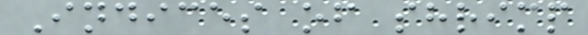Indices of shrimp
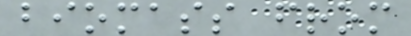biomass from
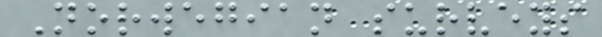Norwegian surveys
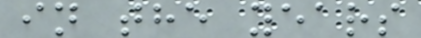in the years
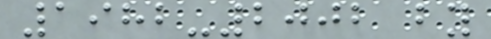1982-2002 by
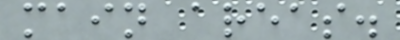main areas.
